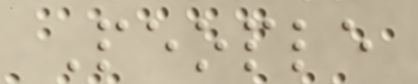People
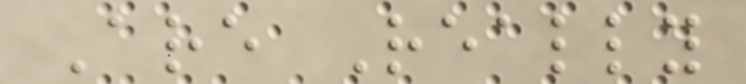Are Really
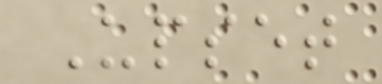Upset
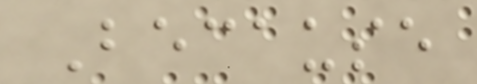Because
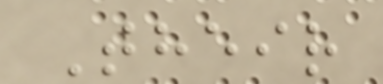Their
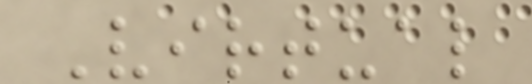Virtual
